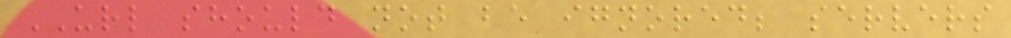URL should not be ignored; servers
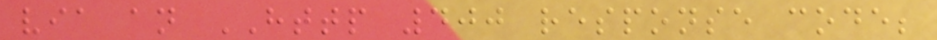via an HTTP 400 response code;
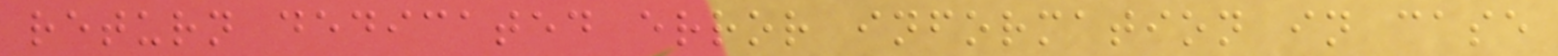return dedicated error information in case
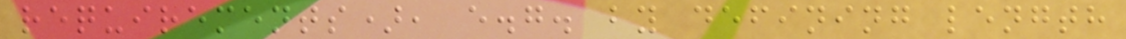requirements), e.g. by defining length
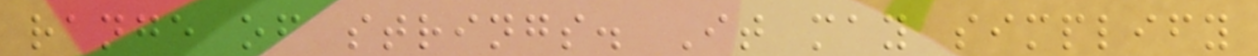range of strings. It may simplify
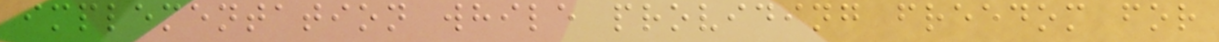implementation while providing freedom for
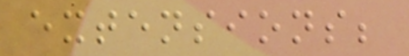extensions;
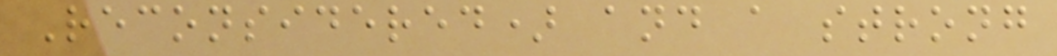Reconsidered) and a strong
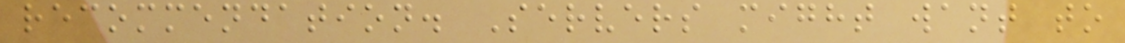recommendation. Servers might want to
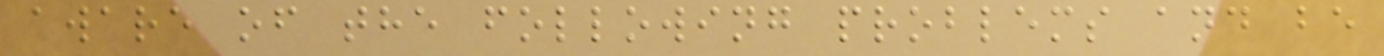aware of the following problems and be
